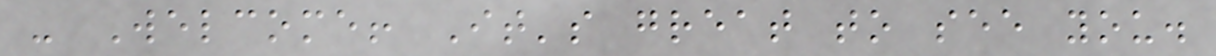- Welcome! It's great to see you.
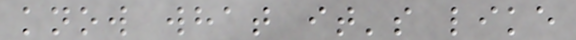know what it's like
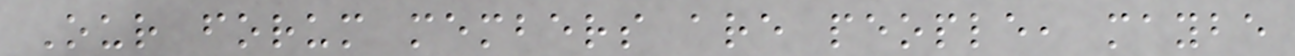Our forum members are people, maybe
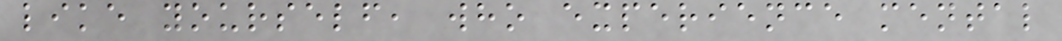like yourself, who experience mental
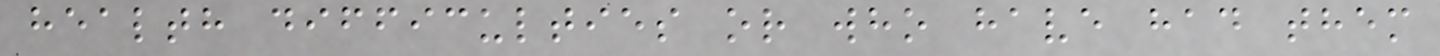health difficulties or who have had them
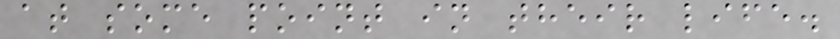at some point in their life.
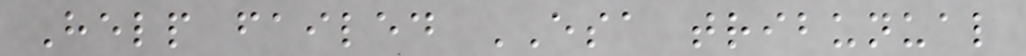Help failed ESA tribunual
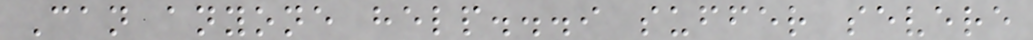Can anyone help...i suffer severe
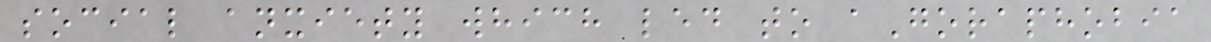social anxiety which led to aGoraphobia
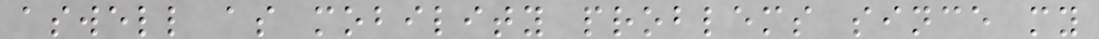aswell as mobility problems since my
